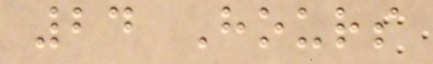24 Hours
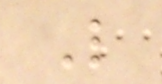L
